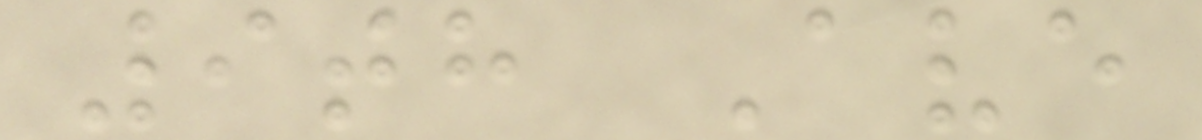9th Ave
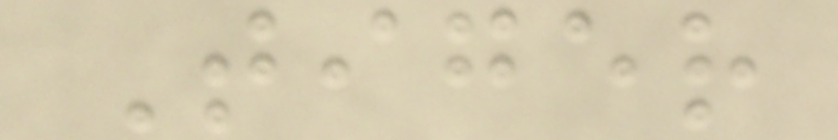Tiger
